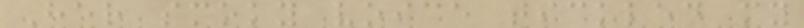Her smoky voice tickled my
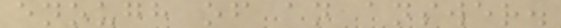enough of an answer.
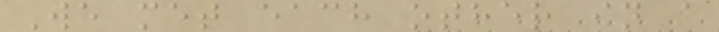We met each other in a
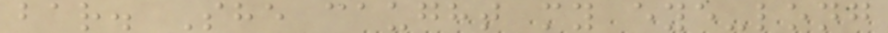bar. She caught my eye-long
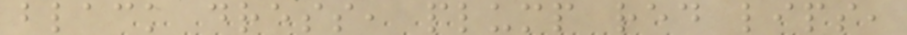black dress, plump red lips,
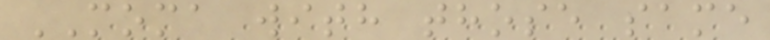MOMA with those same
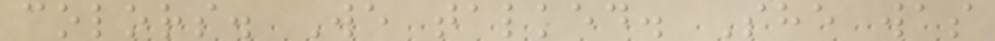colors. We talked. She was
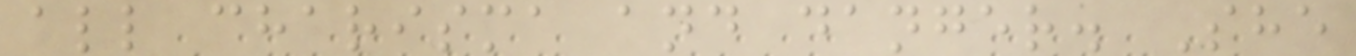all charisma and danger. She
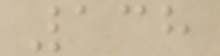138
